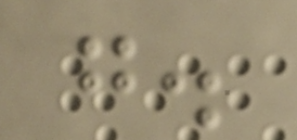g.
